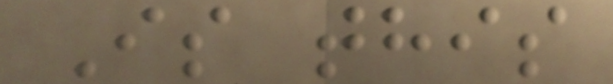Is this
